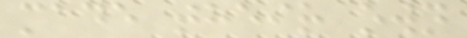made their own
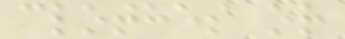clothes or
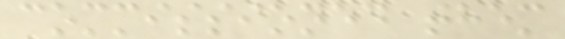commissioned them
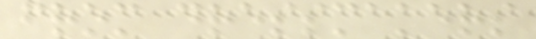from dressmakers
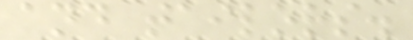and tailors.
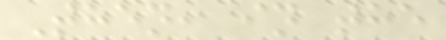Then, in the
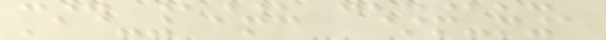mid-19th century,
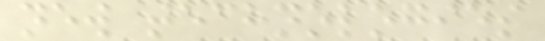new technologies
